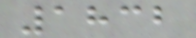1832
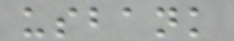usbank
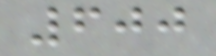600
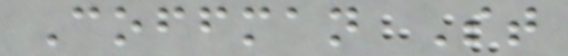Coffman St
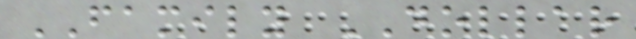FAMILY DOLLAR
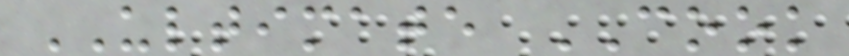ULTIMATE COOK
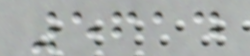5614
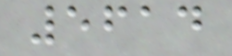5614
